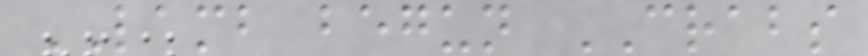LAMB begun CRABS
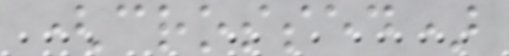(crossed)
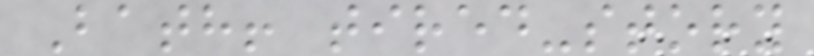Bath! tired-story
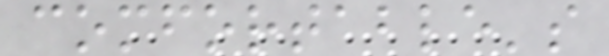comfortable's
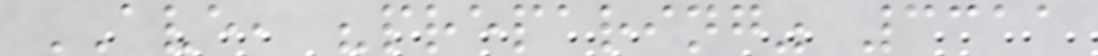AVE, "preparing" 3311
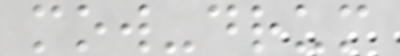mow-drum
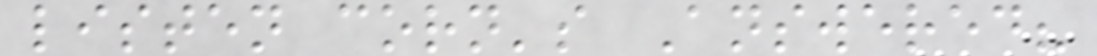listen corn's Answered?
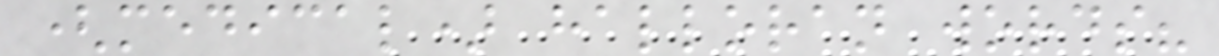(medical) halloran words?
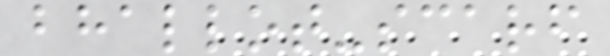bhallot-scarf
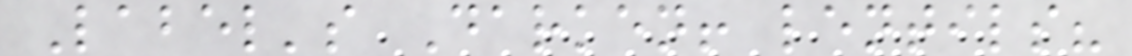Label's Darken! lentils?
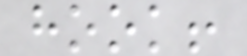hook!
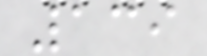139
